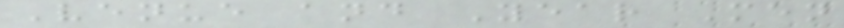Venue and Year Men
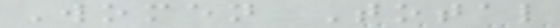Women Total
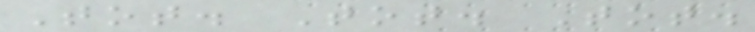Tot. Tot. Tot.
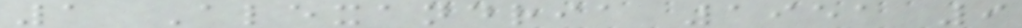1 Alexandria 1951 9
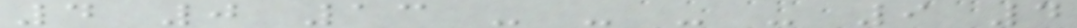4 0 13 - - - - 9 4
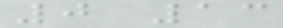0 13
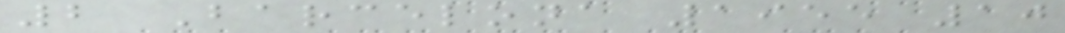2 Barcelona 1955 10
